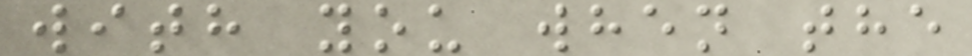with you when the
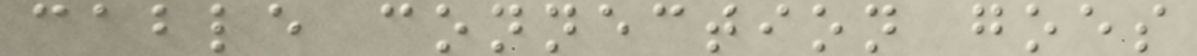cable connection goes
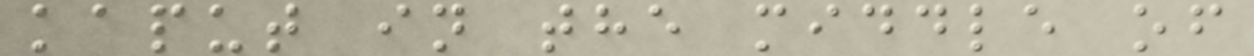kaput in the middle of
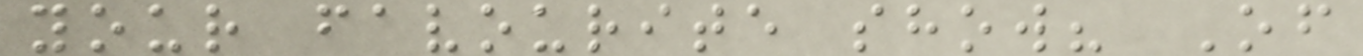your favourite show? Of
